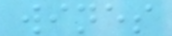wines
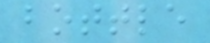bottle
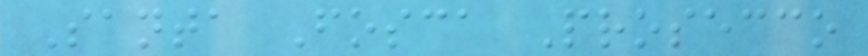Santa Fosca Prosecco
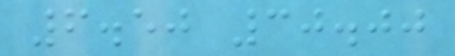6.50 30.00
